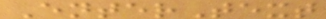EnterText
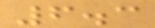6.3
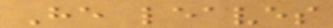He leaves
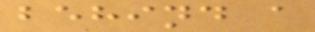behind a
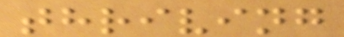thriving
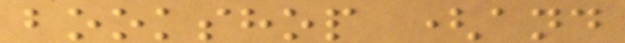bookshop (and
